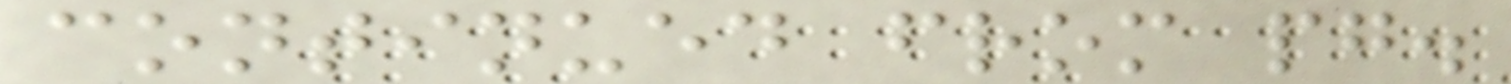continued from pg.
